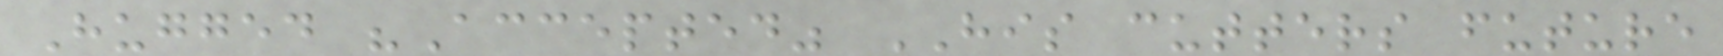Hugged "Accepted" HIS cutters future
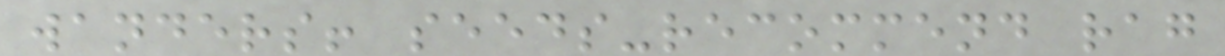wanders! seeds-recommend rag
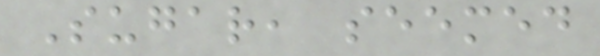Sugar, seemed
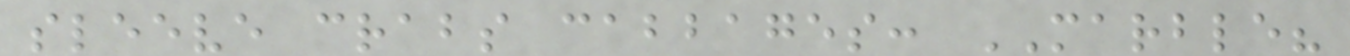sleeve crabs cabbages: MARBLE?
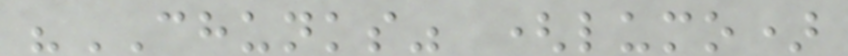"CHUNKS" (lumo)
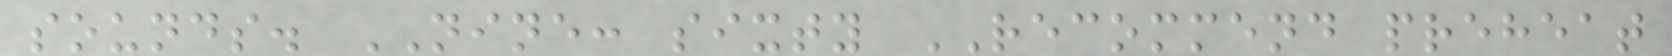sounds. NINE: sixty RECOMMEND preheat
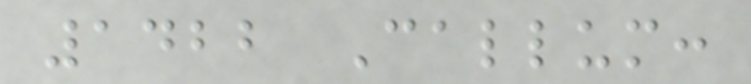1422 Callum:
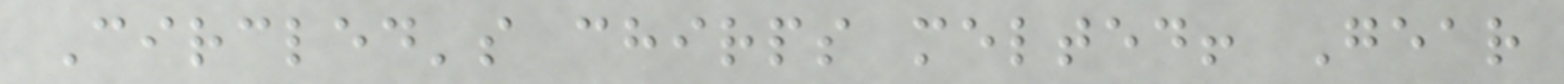Circled's chirps melted! Gear
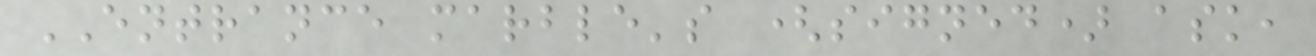ENTRANCE marble's (signed) ask,
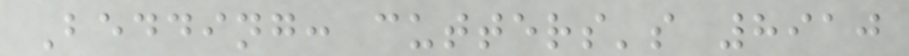Bedding: cutters's 8910
